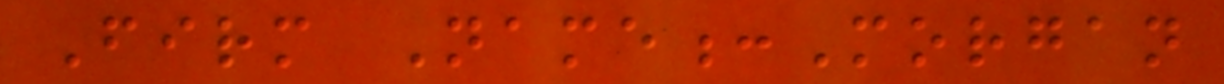Firm Name:Morgan
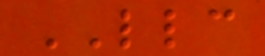LLC
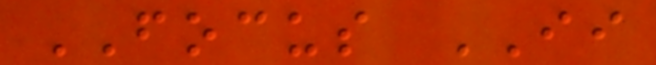FOCUS II
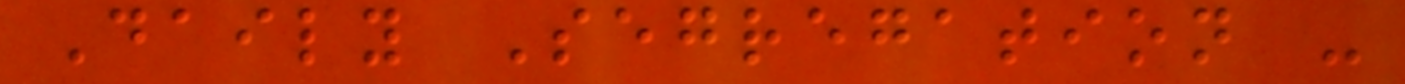Daily Segregation -
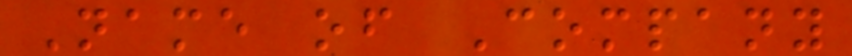Name of Company
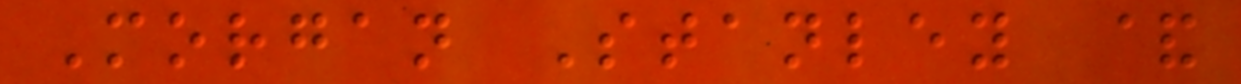Morgan Stanley &
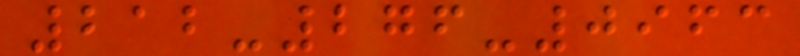212-276-0963
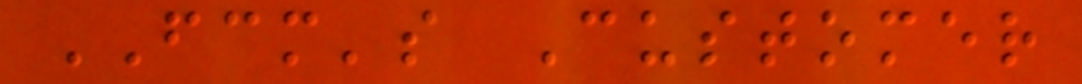FCM's Customer
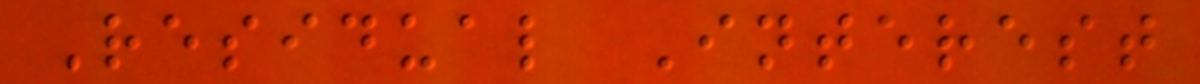Residual Interest
